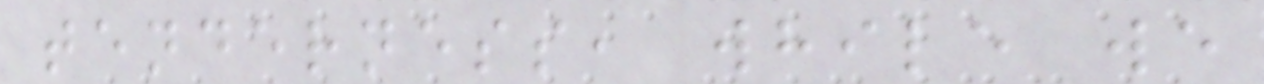tenderness, while we
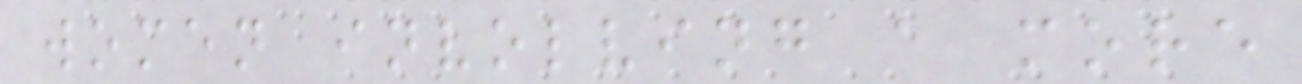women involving a more
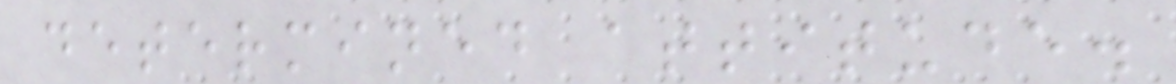determined attitude.
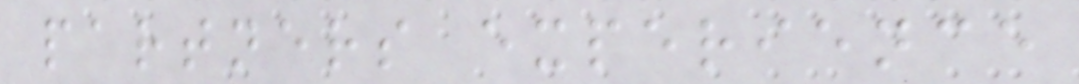partners experience
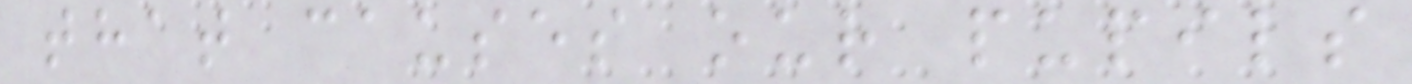that causes our pupils
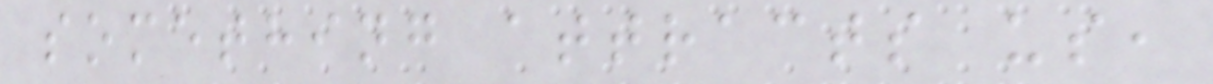something attracts us,
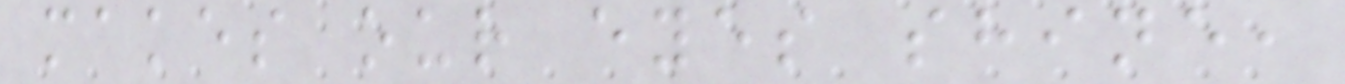makes our eyes shine,
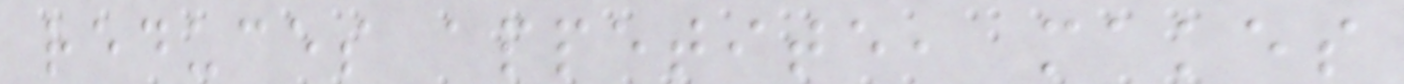reduces appetite, makes
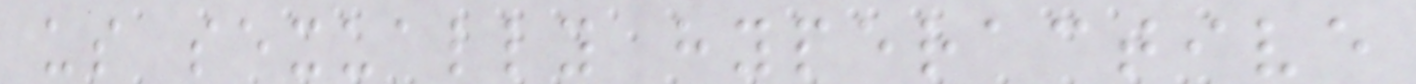us sexually hyperactive
